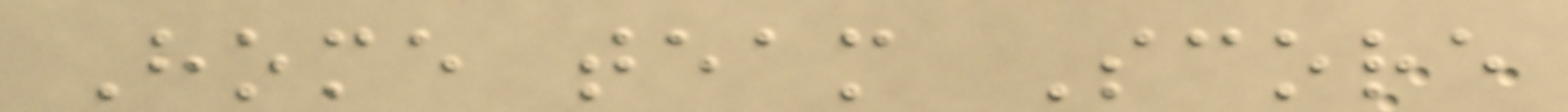Home team Score
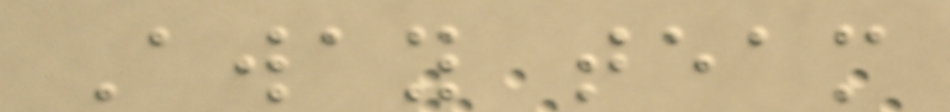Away team
